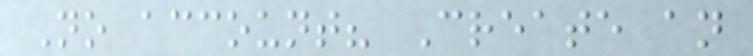No account? Create an
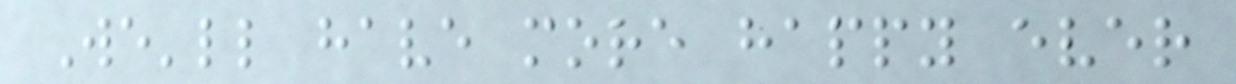We'll have more happy ever
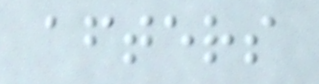afters
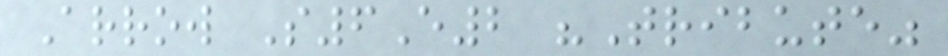Arrow S6E2 "Tribute"
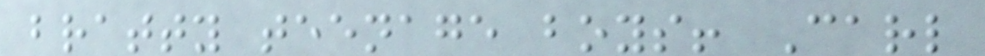bratty teenage boys! Carl
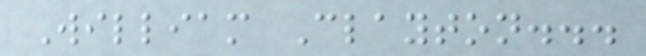William Clayton...
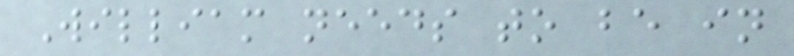William needs to be in
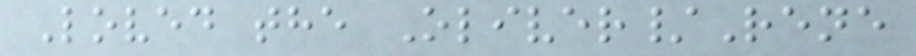Loved the Oliver/Rene
